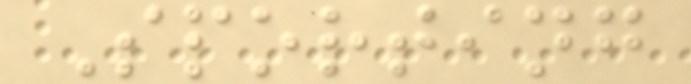Sporting
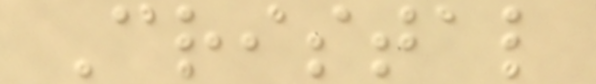Cristal
